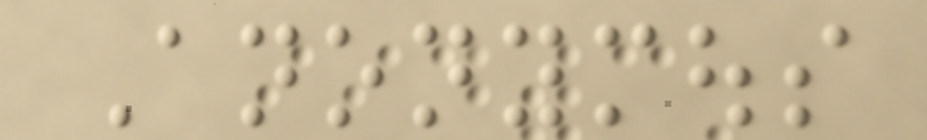Anonymous
